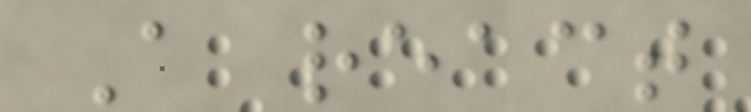A react
